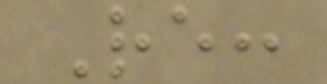Re:
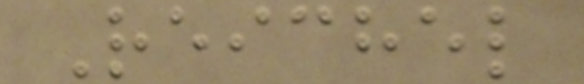Reichel
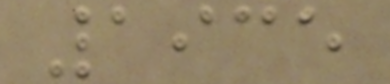1935
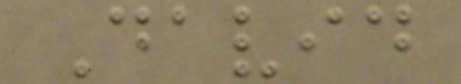David
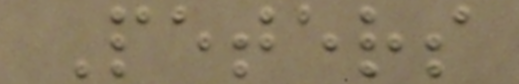Peters
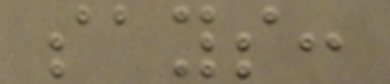says:
